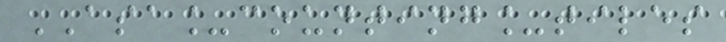ASA_counting_tiles
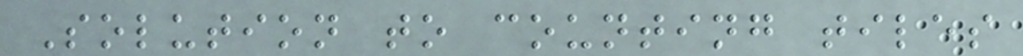Solution to counting tiles
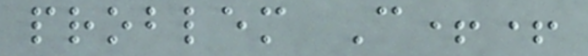problem C++
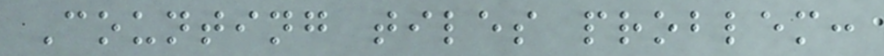Counting tiles problem:
